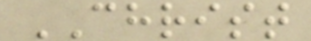CHRIST
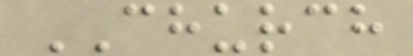CHURCH
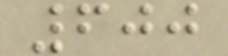600
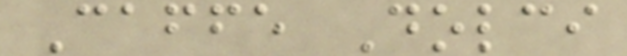Caffe Dolci
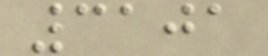3101
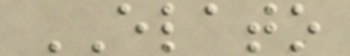ELATO
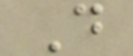D
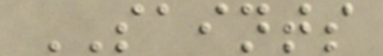SAINTS
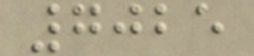7025
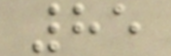85
